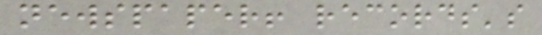newspaper! records's
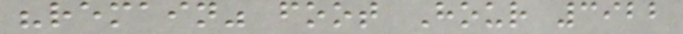"remain" foot Hour 3922
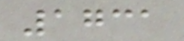1731
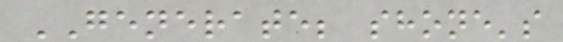GENERATE; shone's
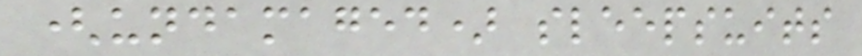(undamaged) sleepsuits
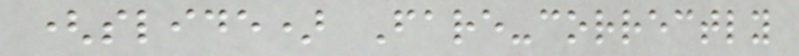(slide) Fare-correctly
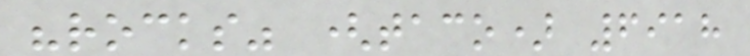"rocks" (taco) 6918
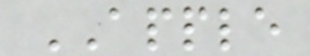APPLE
